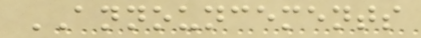ANNOUNCEMENTS
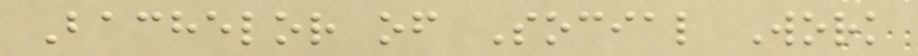Bachelor of Social Work
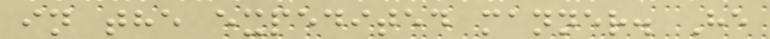in the expedited manner. He
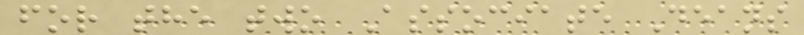for the two Associate Deans
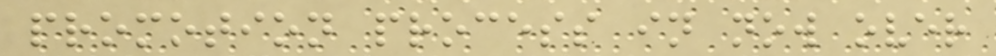promotion process in now over
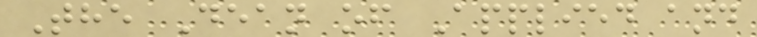The Dean of Applied and
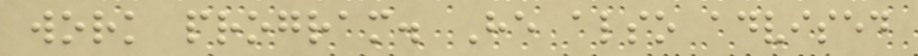work program. He also advised
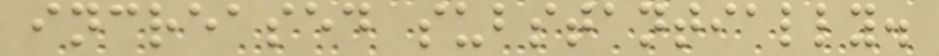increased substantially.
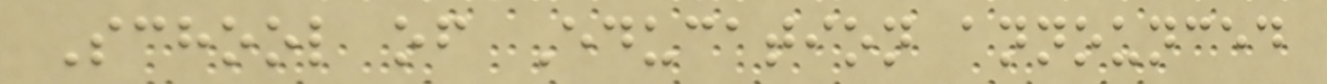School of Education announced
